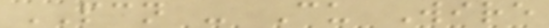PCN - Cu Wire
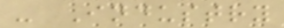- Industry
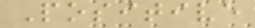Positive
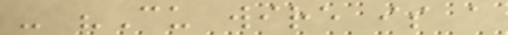- "Cu wire is a
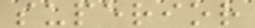superior
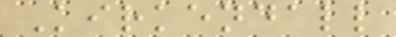Kirkendall
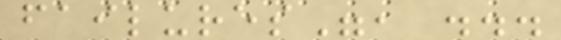failures", ...
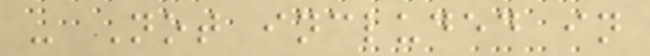- Not included in
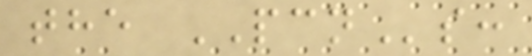the PCNs:
